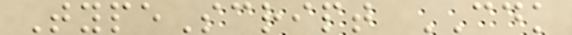TypeScript CDK
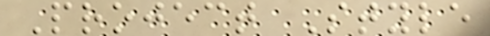Project Style
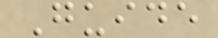Guide
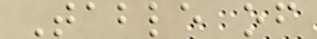Table of
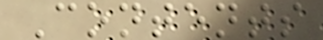Contents
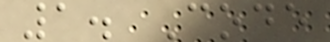1. Code
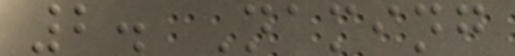2. Naming
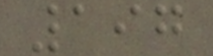197
